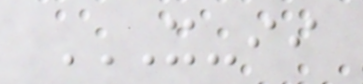X-II
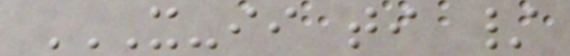X-II TI /
